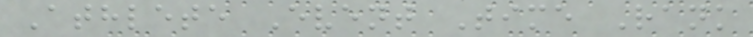Athlete Event Time Rank
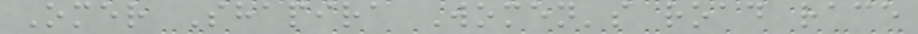Omer Shapira Women's road race
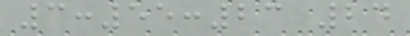3:55:23 24
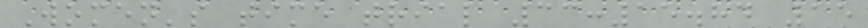Women's time trial 33:15.84 15
